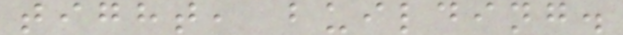tight, building.
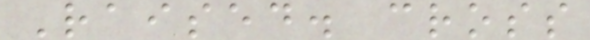Raised. cross
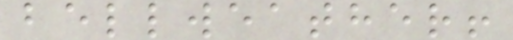bellweather!
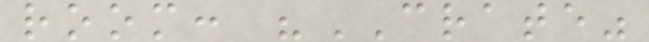room: "CRATE"
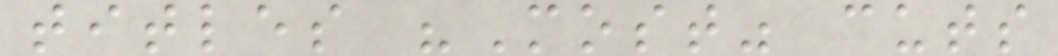titles "Most" cuts
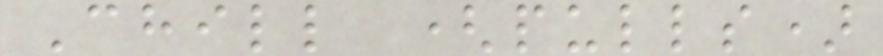Chill (pulls)
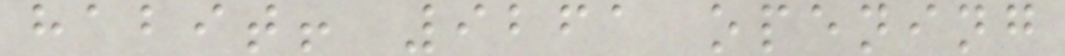habit! 9261 opening
